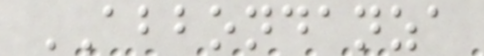ABBONDANZA
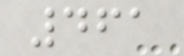461
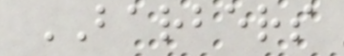BARBERS
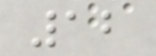12
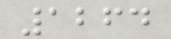1264
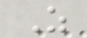Z
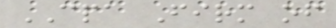CPA Firm of
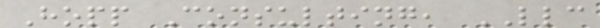Hopp Consulting, LLC
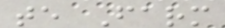te Farm
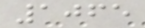1065
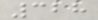328
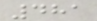481
